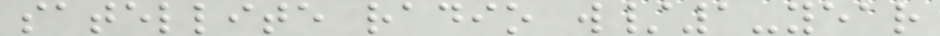satellite radio w/1-year
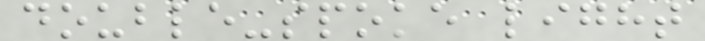double-spoke light
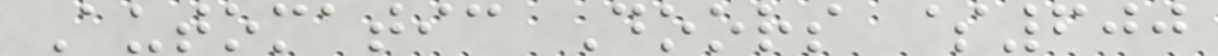Automatic Doors $600
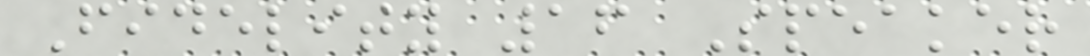Fidelity 16 Speaker
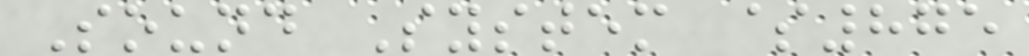Sound System $875
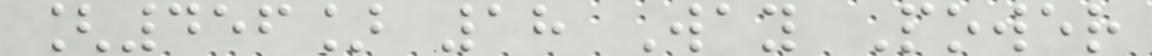[456] 18 Way Power
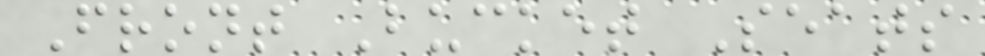Front Bucket Seats
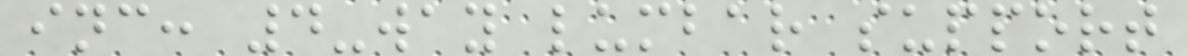inc: 4-way lumbar support
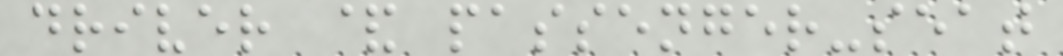driver & passenger-seat
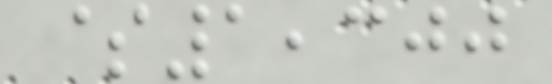$1,300
